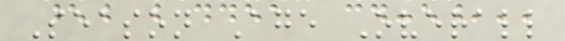Season Age Overall
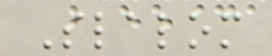Slalom
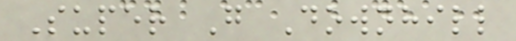Super G Downhill
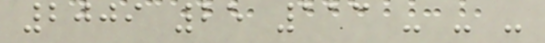2009 25 113 - - -
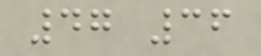47 36
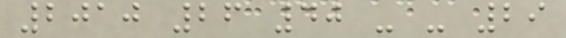2010 26 40 - - 29
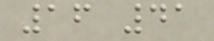16 41
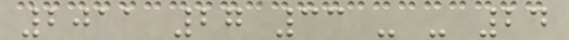2011 27 33 - - 24
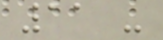11 -
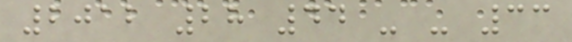2012 28 44 - - 33
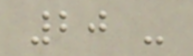20 -
